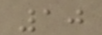10
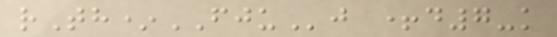rTh*FJUj +d7-k
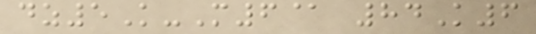dz5K-M6@ 84K6
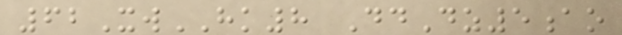62XwHK8 DdDz5ao
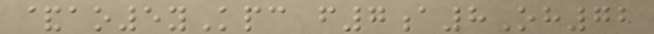&ao5yKpc f7a8Oh72
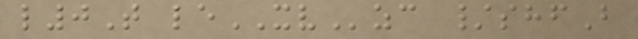l0T leXVzc /shfB
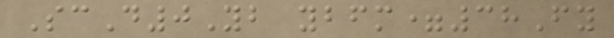ScD0Yb ybfm=38Fy
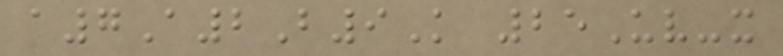a7A2B9K 25Uv-x
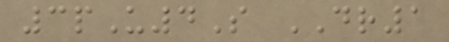3pU4S DR1
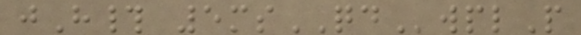jH# 5msQDwplP
